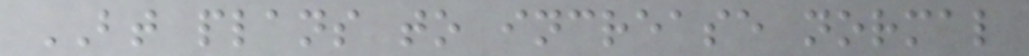BT plans to increase normal
